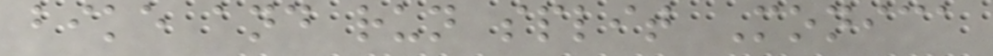bike and run split Monica
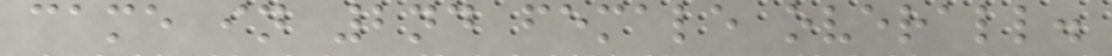came in 2nd female overall.
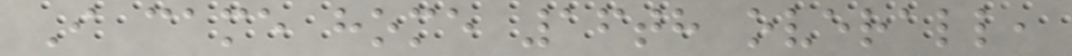I came home 16th overall,
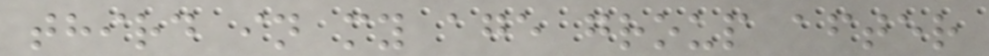third in my age group after
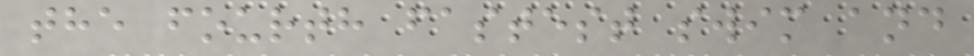the fourth fastest swim and
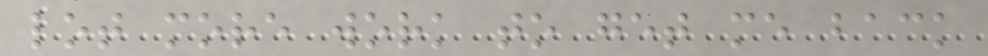lot more work to get me back
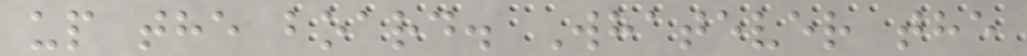up the board. Whatever the
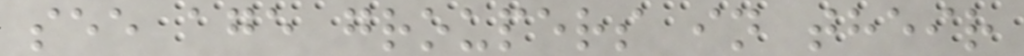see age groupers in their
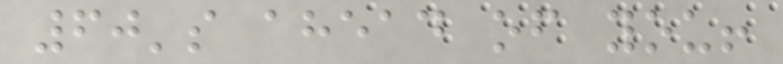60's ahead of you!
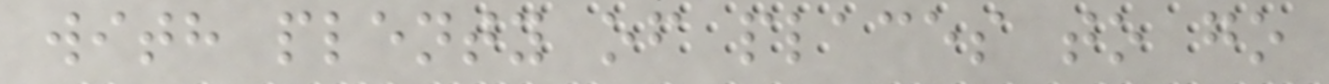with plenty of places to go
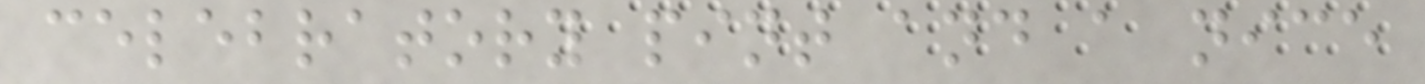celebratory pint and a nice
